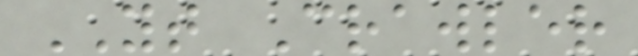YT Crawler
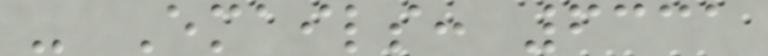- Emails: 6331
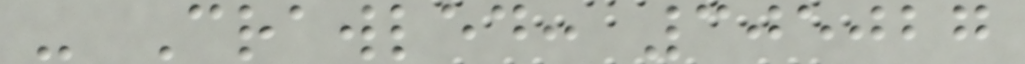- Crawled: 305027
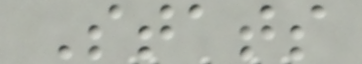Stats
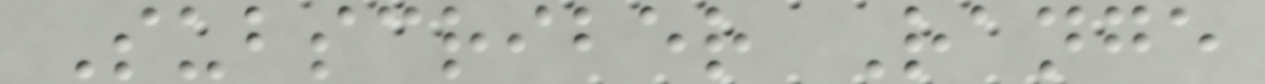Subscriber Range
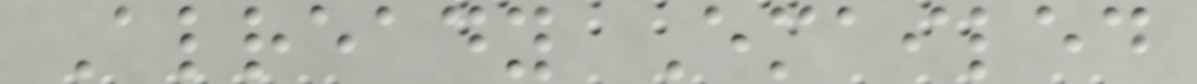Already Emailed
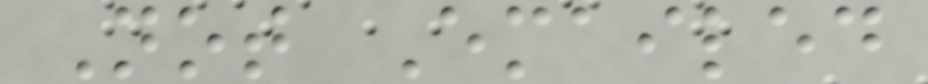Not Emailed
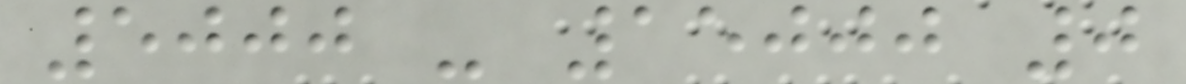5000 - 15000 0
